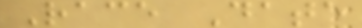Race Date
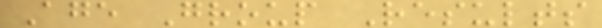Age Group Results
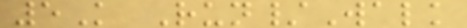5K Run/Walk
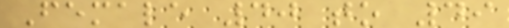Female 40 to 49
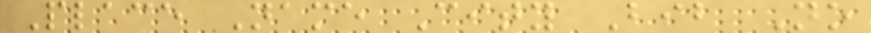Place Name City Bib No
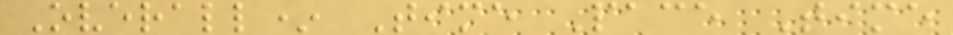Overall* Time Pace Time
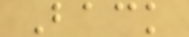Back
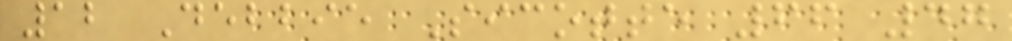12 Debbie Sicotte 66 47
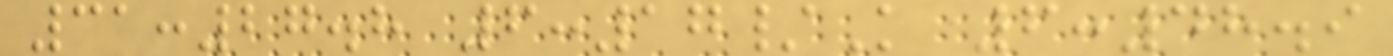31:27.8 6:17/K 6:48.9
